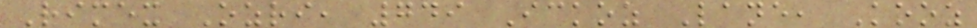Rimex Ozri, 749 Ickoz Lane, Kooz
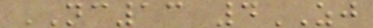NC13 4ZJ
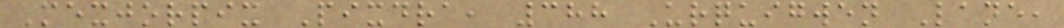Mexjorpix Pixdra, 388 Urquigwen Lane,
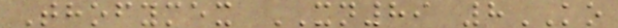Thofymex XN89 8KO
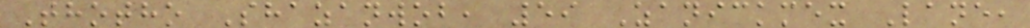Thotho Shazanwob, 59 Zanickmex Lane,
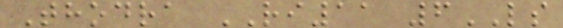Thodra RI11 6LS
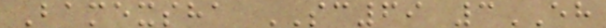Bamexsha SC69 3EH
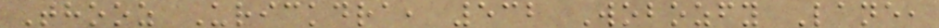Thooz Urickdra, 532 Wobozfy Lane,
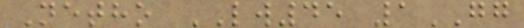Netho LW45 1GG
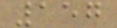157
